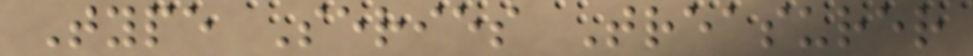Type Series Treasurer
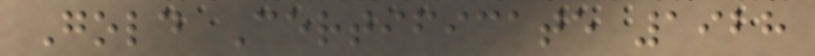Gold Certificate 1928
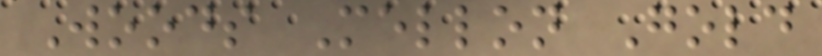Woods Mellon Gold
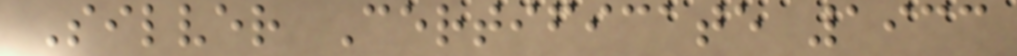Silver Certificate 1933
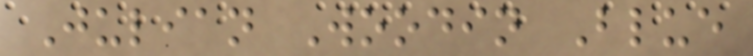Julian Woodin Blue
